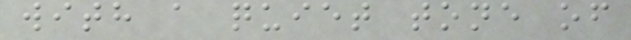with a quiet tone of
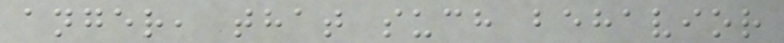anger, that such behavior
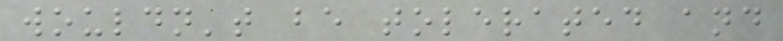wouldn't be tolerated and
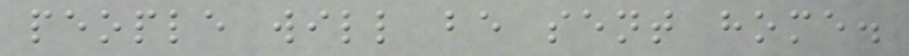people will be sent home.
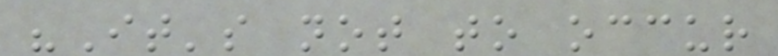"It's not to occur
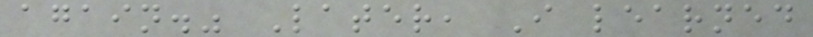again." Later, I learned
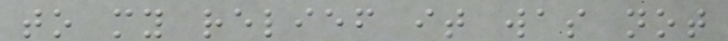to my relief it was not
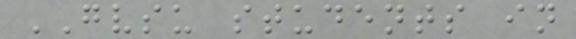GVSU students in
